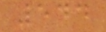544
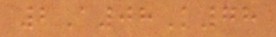2A08K78
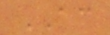AC
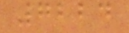7224
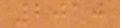2010
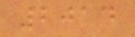2014
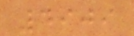4909
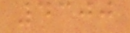4300
